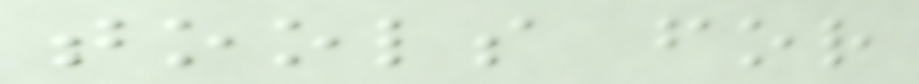tools for
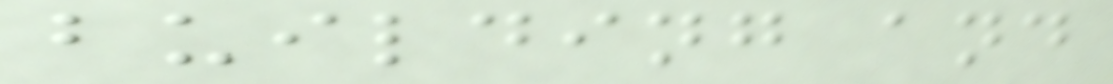building and
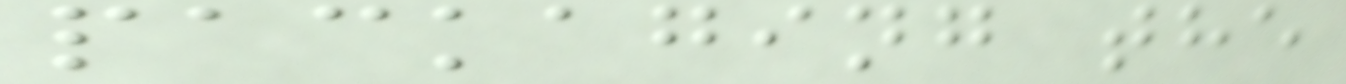packaging the
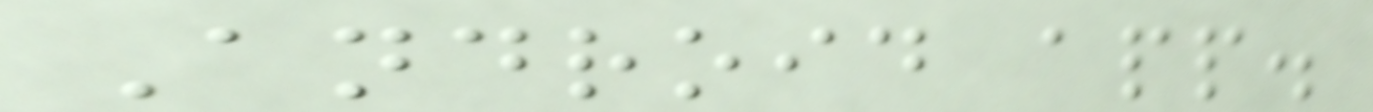Android app.
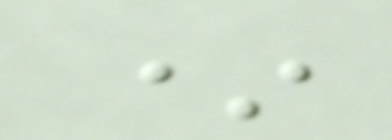*
